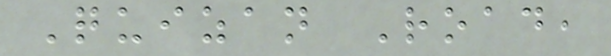Quizan Road,
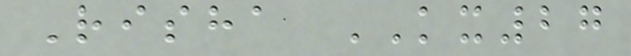Risha KX27
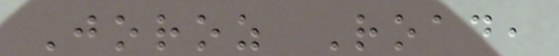Joroz Road,
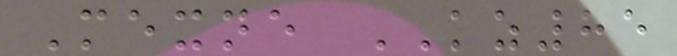Mexne KZ85
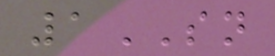1SN
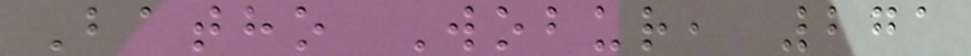Batho Wobur, 271
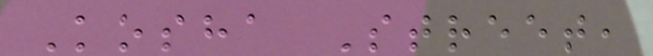Kosha Street,
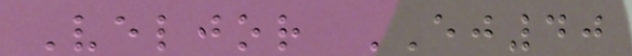Veljor EJ40
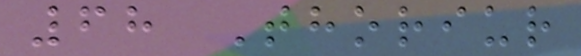68 Thoriur
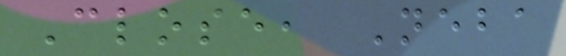Close, Neba
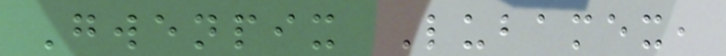Gwenpix Lubamex,
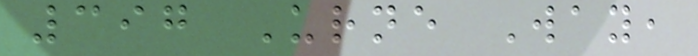397 Urne Way,
